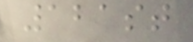121st
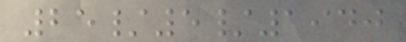25/5/1940
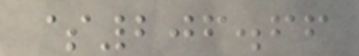$206.66
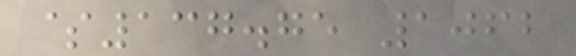$137.75 1062
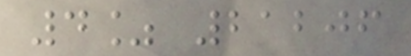4% 21206
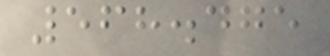568.475
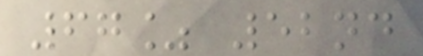67% 52nd
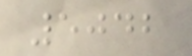5042
